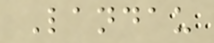Landau
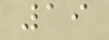19
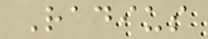Radius
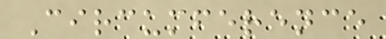Circumference
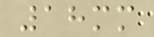18mm
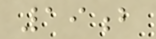19b
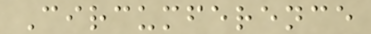Circumference
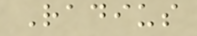Radius
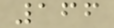166
